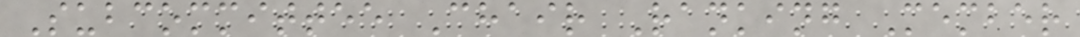Subcommittee Chair Ranking Member
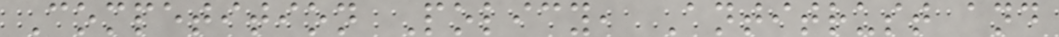Competition Policy, Antitrust and
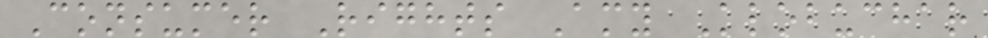Consumer Rights Amy Klobuchar
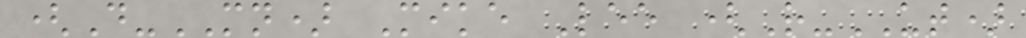(D-MN) Mike Lee (R-UT)
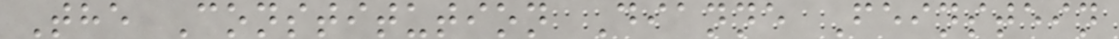The Constitution Dianne Feinstein
